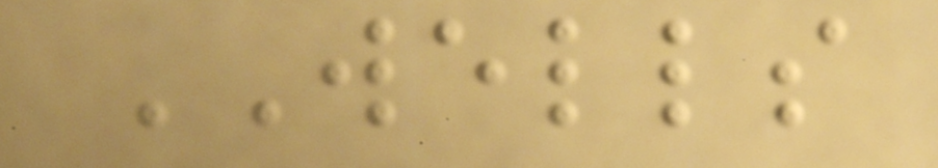WELLS
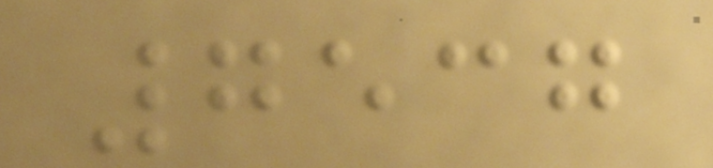7537
